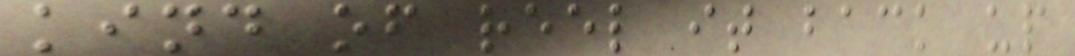kind of reel it back up
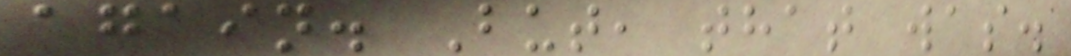again. But, that was.
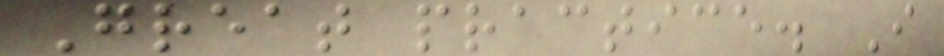Great practice. I
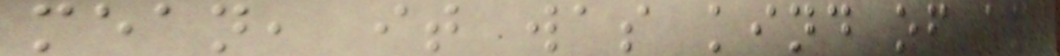mean, it was kind of an
